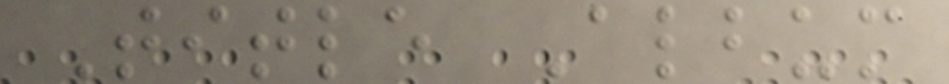Title Album
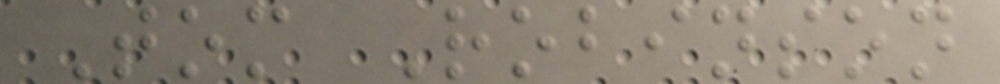Tom Robinson
